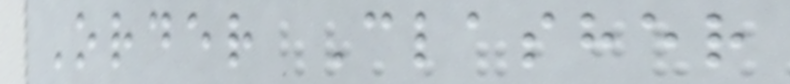Order Clasher
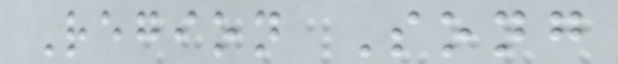Region Song
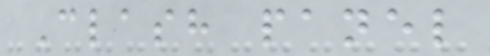Clash panel
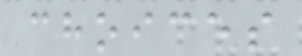choices
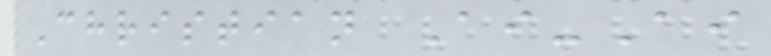Christian Ai-Ai
